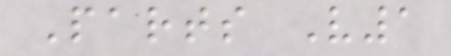Parts V1
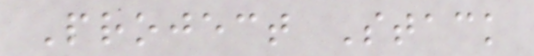Project Stack
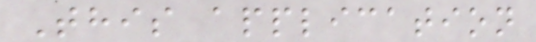This application
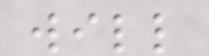will
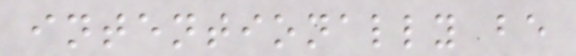intentionally be
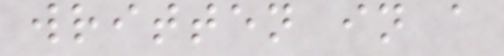written in a
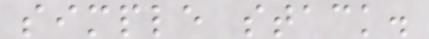simple stack.
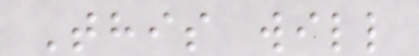This will
